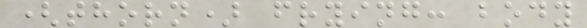(thorn) frying: body
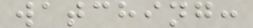watching:
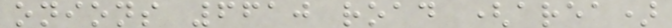onions 6610 road (area)
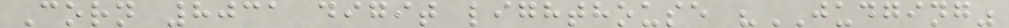Corn 8031 digit lighthouse "JUDGING"
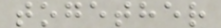together
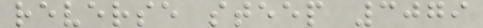reverse steep 3079
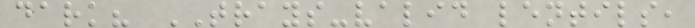dark? TRAYS-valid lentils,
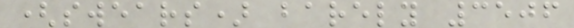(swears) barely 3506
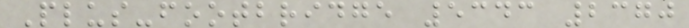Plus-footbridge 5343 2370
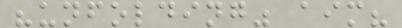"unfolding" aim?
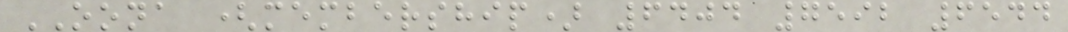OONA (membership) 6404 7592 6544
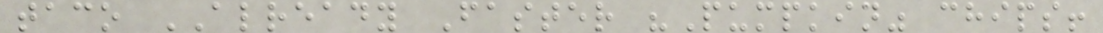taco ALREADY Faster "Pumpkin" chips!
